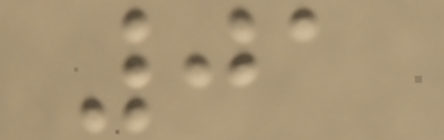01
